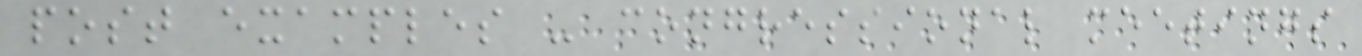post examples - congressional meetings
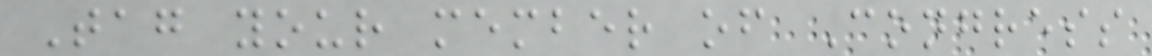Tag your member of Congress
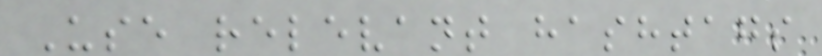Use relevant hashtags
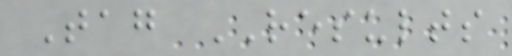Tag RESULTS
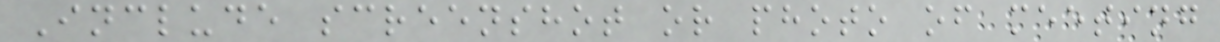Include screenshot or photo of meeting
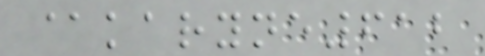@karyne612
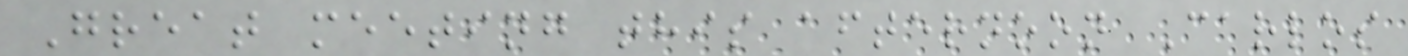Great meeting this afternoon Carlos
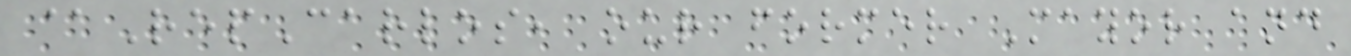@RepCarlos, our former Mayor and
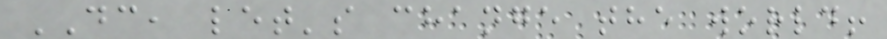DC, let's change the world!
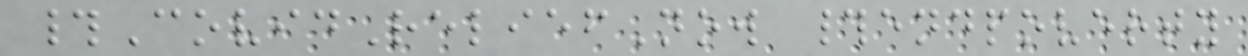#CovidReliefNow #endpoverty
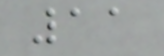11
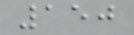150
